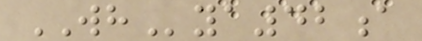WHya42a
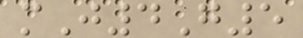mJ4G5
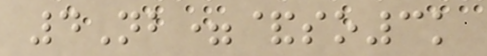4Nb=&so3k
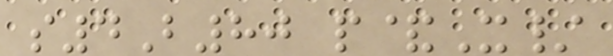s4B80 p&X/
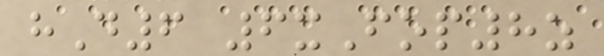hD6 6xFop8z
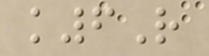k6R
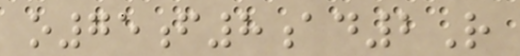o75f8ad2R
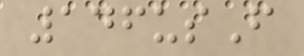146usF
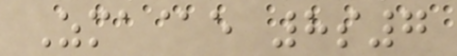Zma@e 8s7
